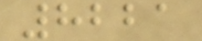8221
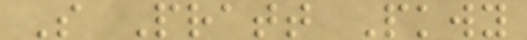S Pratt Pkwy
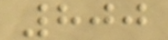800
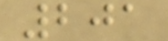201
